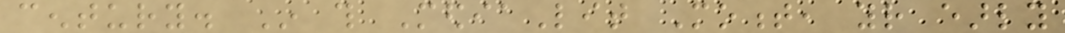century. In this MediaLit Moment, your early
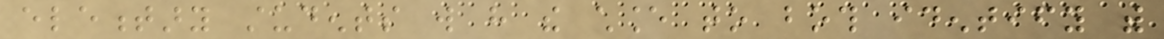elementary students will have the chance to both identify with
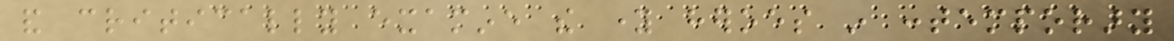and critically examine the young heroes in contemporary
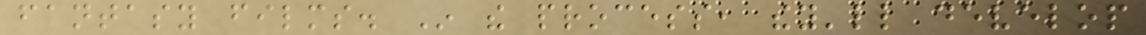fantasy films. In the process, they'll develop
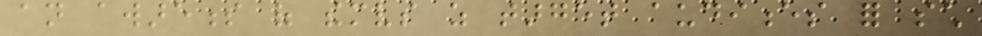an awareness of themselves as target audiences for such
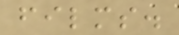films.
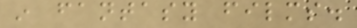in fantasy films.
